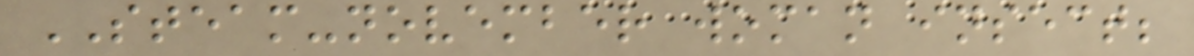STEAM-november woman insect;
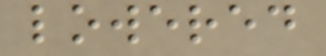lowered
